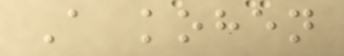A kohen
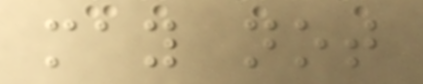may not
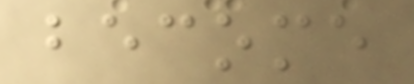become
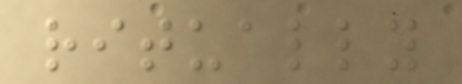ritually
